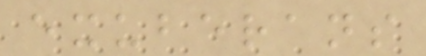exuberans
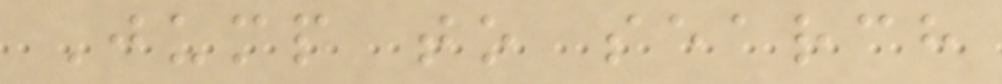Jump to search
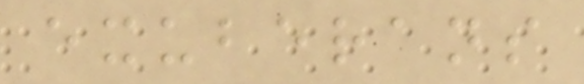exuberans
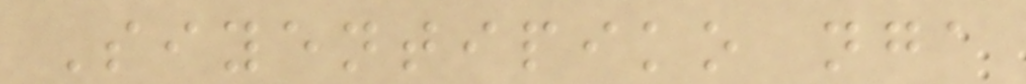Siyentipiko nga
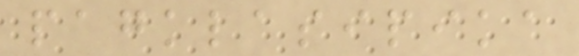pagklasipika
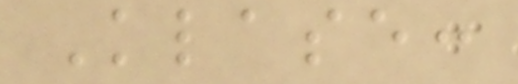Klase:
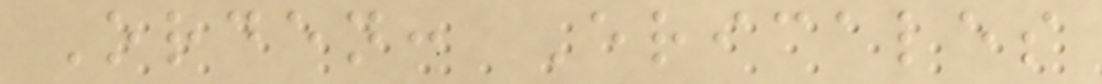Orden: Ericales
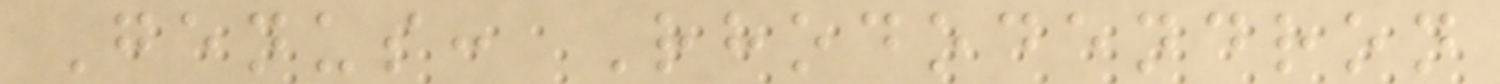Genus: Rhododendron
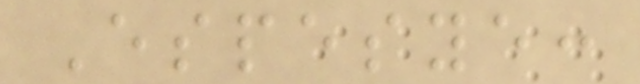Espesye:
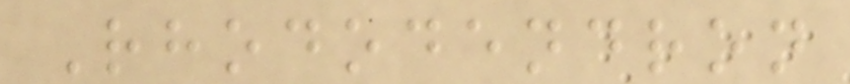Rhododendron
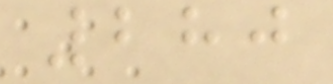280
